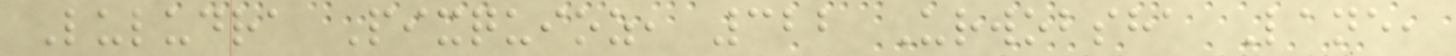Luludra Pixquioz, 322 Urwobsha Lane,
